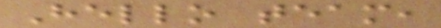Hello team,
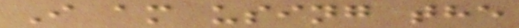I am using the
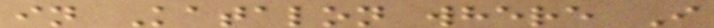in Katalon where I
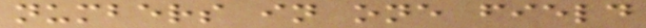numbers in one field
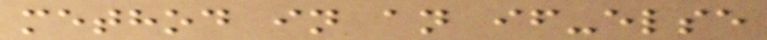method in an if-else
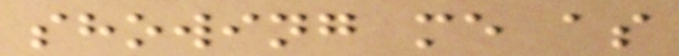showing me as
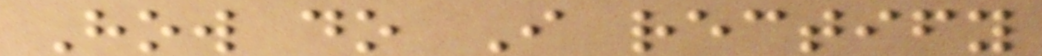How do I rectify
